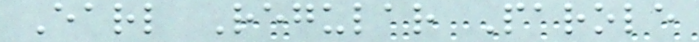Earl Regular Parole
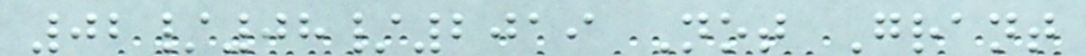02/08/2019 Not Grant
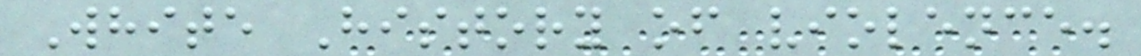White History of violence.
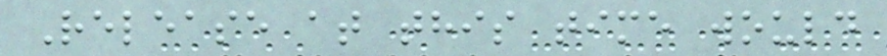Release at this time would
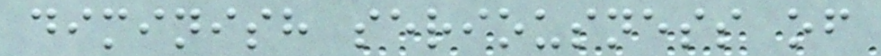diminish seriousness of
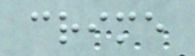crime
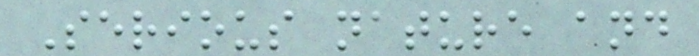Serious nature and
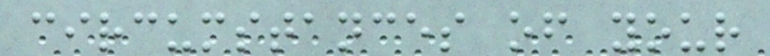circumstances of your
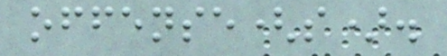offense(s).
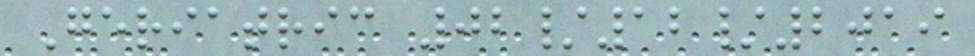Geriatric 02/12/2019
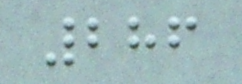286
